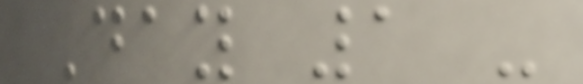Day 1 -
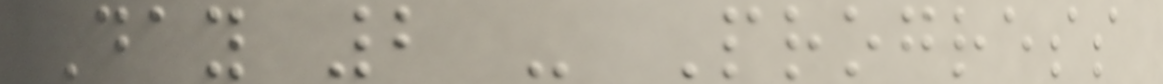Day 2 - Progress
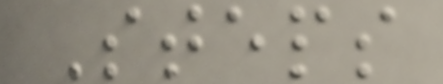Steps
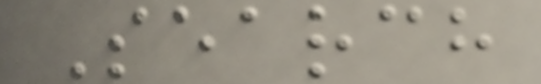Search
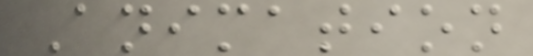Animation
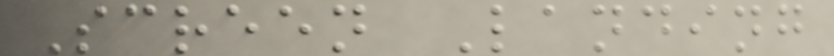Screen Landing
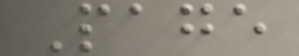Page
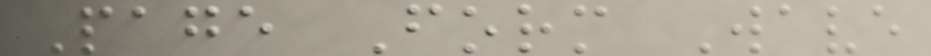Page Form Wave
